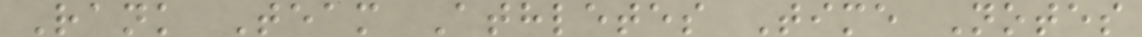Rank Team Athletes Time Notes
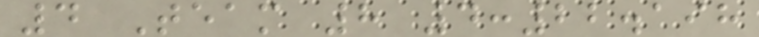4 Team 8 4:22.198
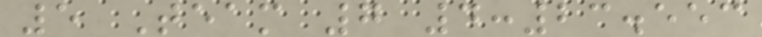5 Team 7 4:23.553
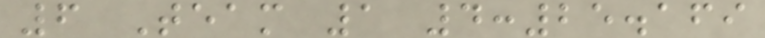6 Team 1 4:25.169
